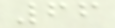66
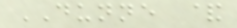DUNNE &
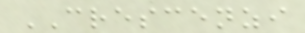CRESCENZI
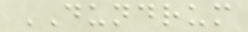DUNDRUM
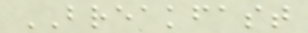BREAKFAST
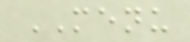MENU
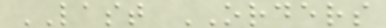LAST ORDERS
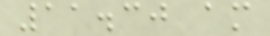11.30 am
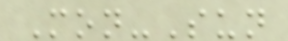Mon-Sun
